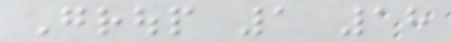Group 1 18
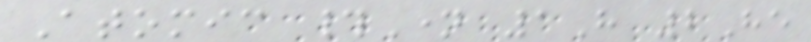Atomic #Name 1H 2He
